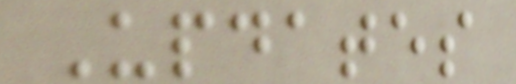Updates
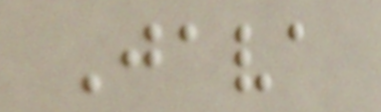Java
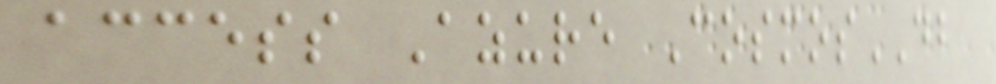access Azure CosmosDB
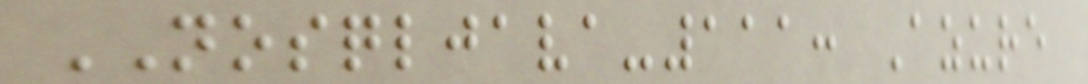NOSQLJAVA-111: Azure
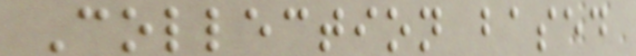Collection based
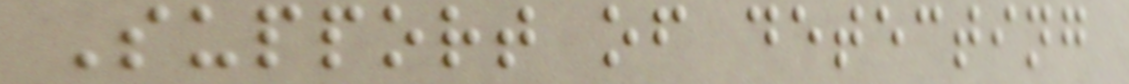Support of detecting
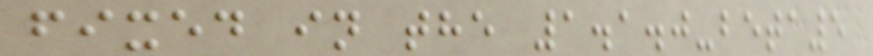fixed in the 1.1.0-beta5
